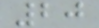20
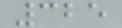325
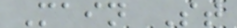Main St
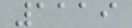1119
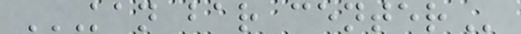KAN BAR CENTER
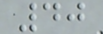40
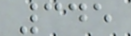345
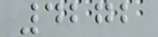4272
